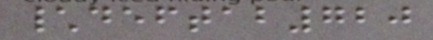\deftab720
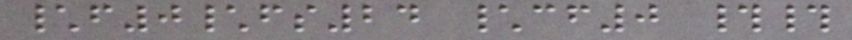\f0\fs24 \cf0 ##
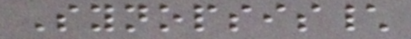Synopsis\
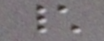\
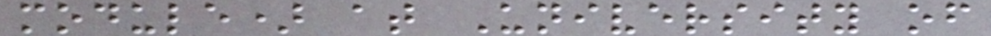module) at University of
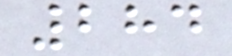284
